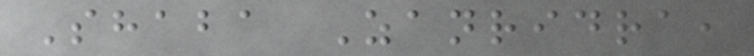Shaba Zanridra,
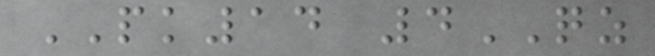PK14 4QZ
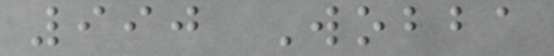990 Wobba
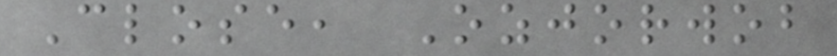Close, Ozjorwob
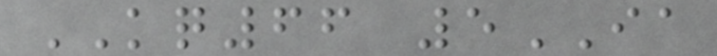KQ66 5IA
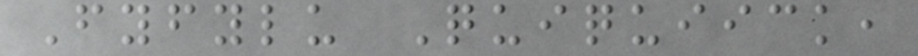Fyfylu Quiquiick,
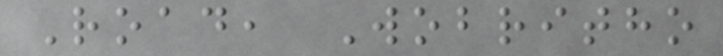Road, Wobritho
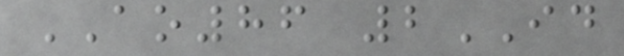AO86 2ID
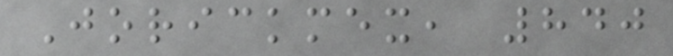Jorickmex, 840
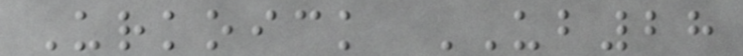Urkoick UB28
